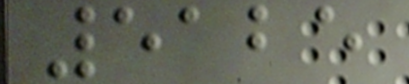5125
